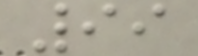99
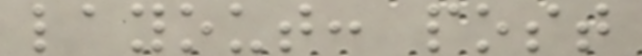layout: post
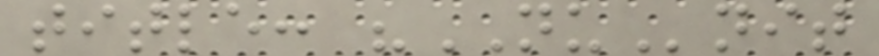title: "NUnit
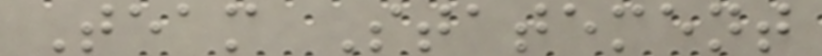Team Statement
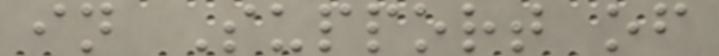in Support of
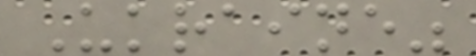Ukraine"
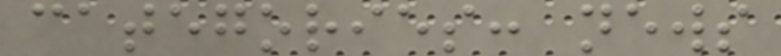categories: news
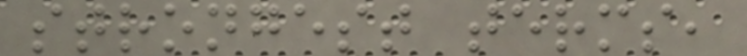strongest terms,
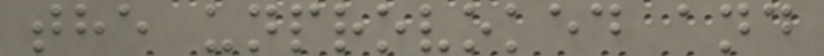the unprovoked and
